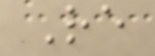Re
